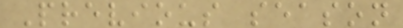Previous season
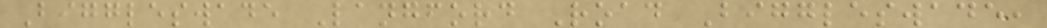Biggleswade Langford Road Biggleswade,
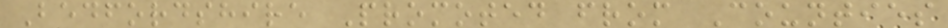Bedfordshire Promoted from Counties
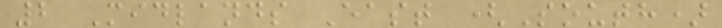2 Midlands East (South)
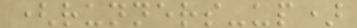(runners-up)
